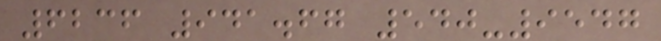6236 941.67 540-9547
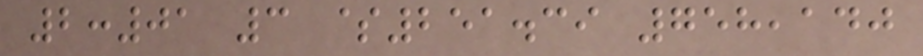2:01 3 $251.39 758,140
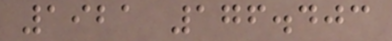1921 176.403
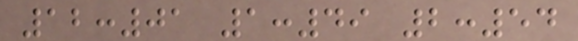12:01 1:49 2:54
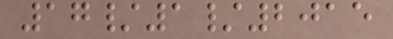17/1/2015
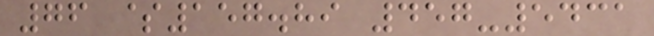76 $157.89 457-5431
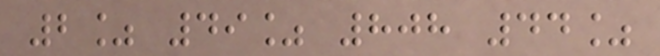2% 49% 808 44%
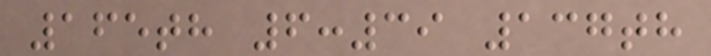165th 6:39 137th
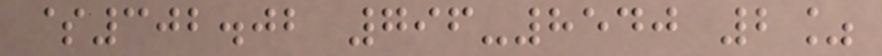$302.02 796-8540 2%
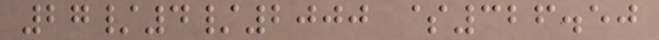27/4/2000 $326.50
